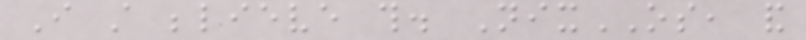I still believe this. NixOS, and
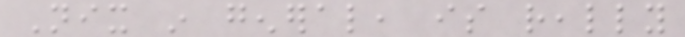Nix in general, is really
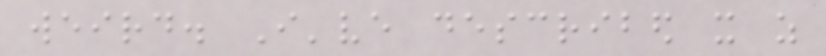weird. I've described it as
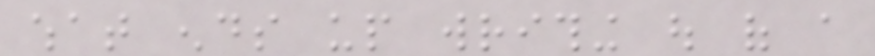what ends up writhing out of a
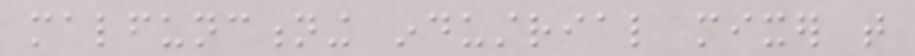malfunctioning industrial mixer that
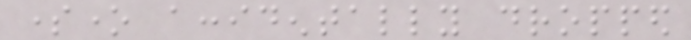someone accidentally dropped
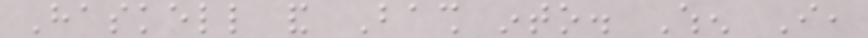Haskell and Bash into. When I,
